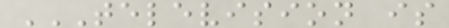TELEVISION IS
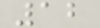12
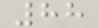88
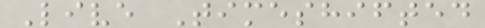Live Timeshifted
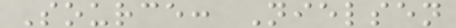Source: Nielsen
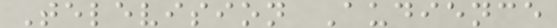Television Audience
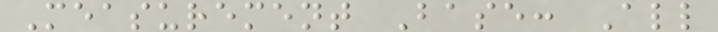Measurement Base: All
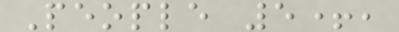People 5+,
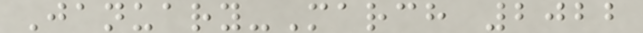January-March 2022
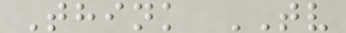Think TV
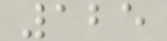125
